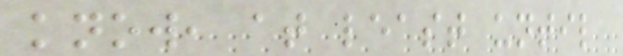know, at least until
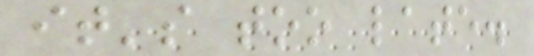it's too late.
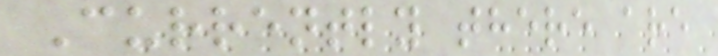Currently there are
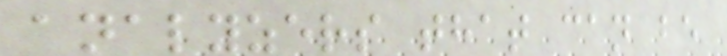analyzers that can be
